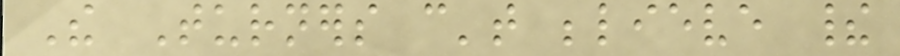The Turners can't believe their
